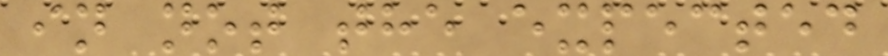in not the expected
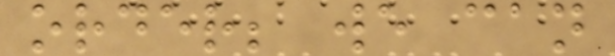order; we can
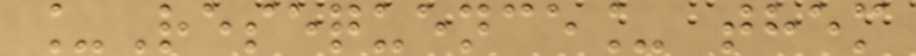_Resequence_ them
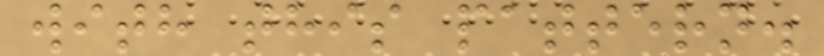with this pattern.
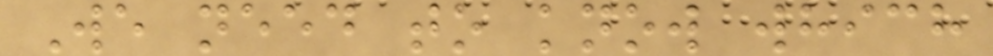We need to know which
